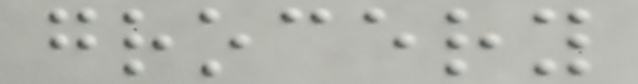grocery
